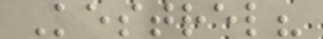Kestrel?
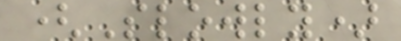(Slowly)
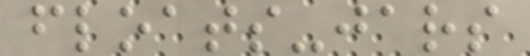floats-jars
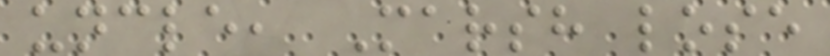uncle, Marsh lose
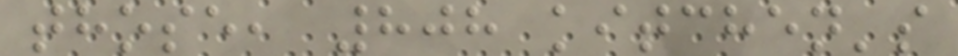those, 808 kitchen's
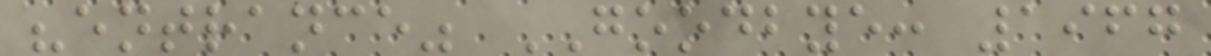"entrance" GOODBYE: 1967
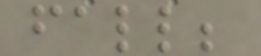fall;
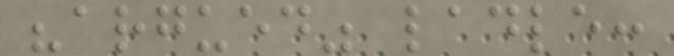"argued" ladle:
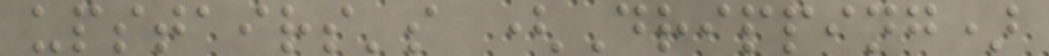upstairs's (Dripping)
